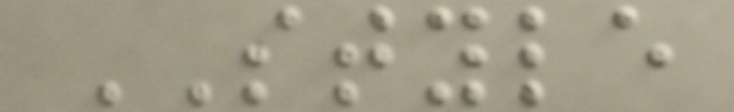STYLE
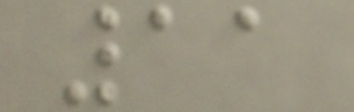11
